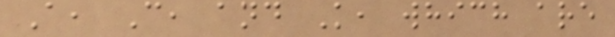A, C, and K, which are
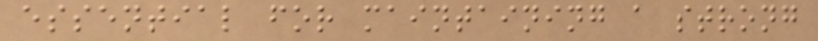essential for maintaining a strong
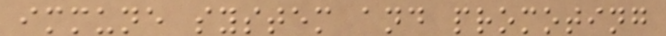immune system and promoting
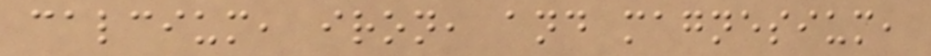calcium, iron, and magnesium,
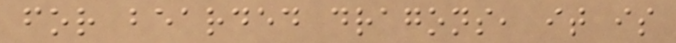for bearded dragons, it is
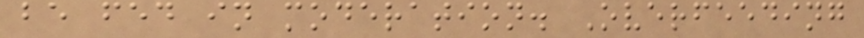be fed in moderation. Overfeeding
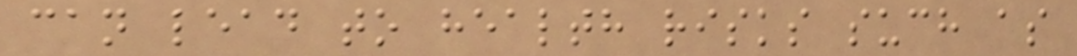can lead to health risks such as
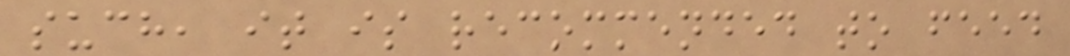such, it is recommended to feed
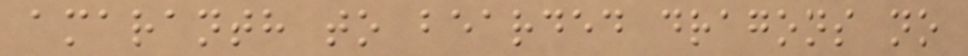amaranth to bearded dragons no
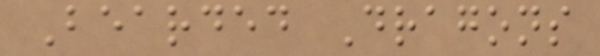Bearded Dragons
